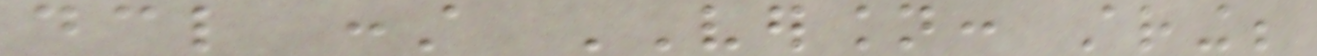declare const VERSION: string;
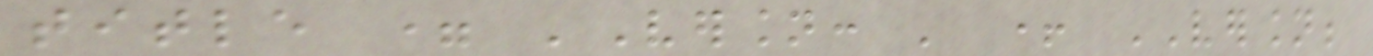title = 'Version: ' + VERSION;
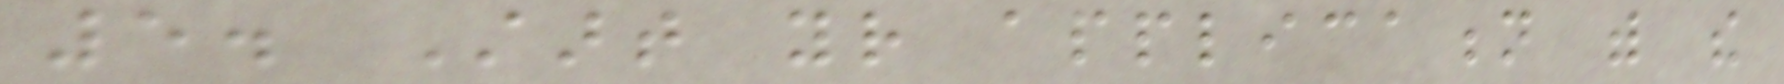5. Start your application with the
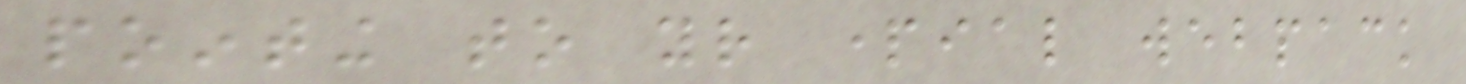pointing to your partial webpack
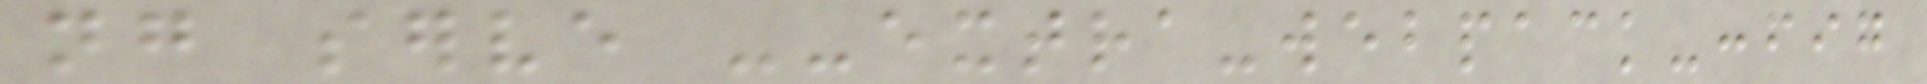ng serve --extra-webpack-config
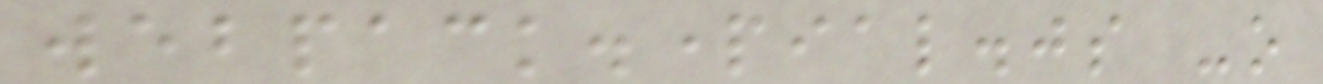webpack.partial.js -o
